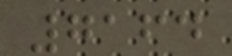7164
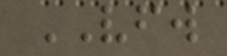VFW
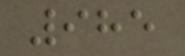985
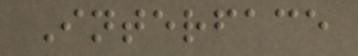Interface
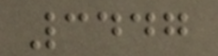3447
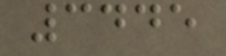3445
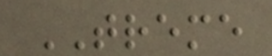TREME
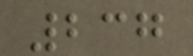237
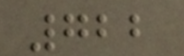722
